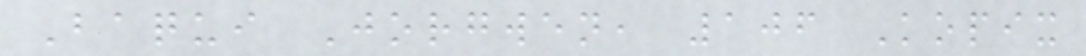Baqui Jorgwen, 106 Kopix
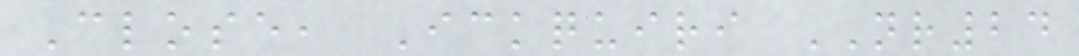Close, Ickquiri NR24
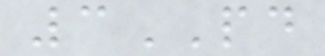3PD
